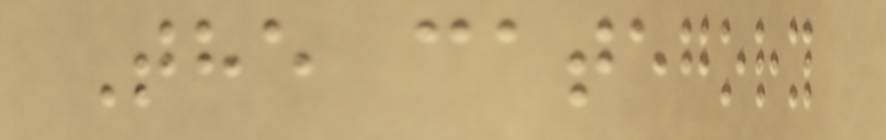The category
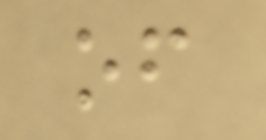of
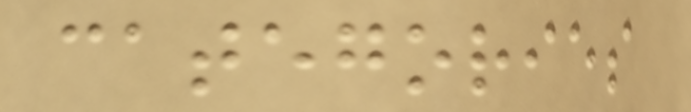categories
